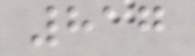817
